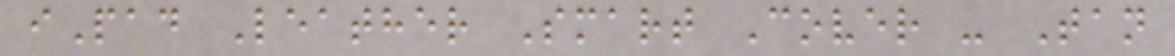iPad Leather Smart Cover - Tan
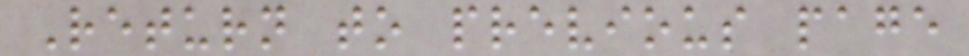Return to previous page
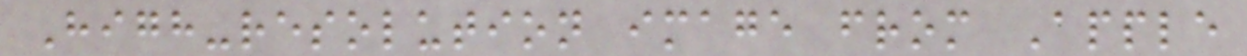High-resolution image from Apple
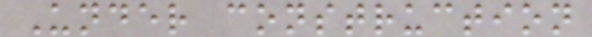Under construction
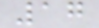17
